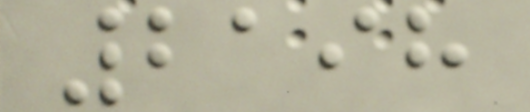2198
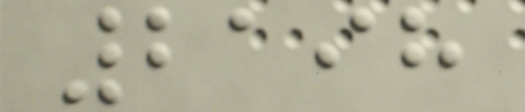2198
